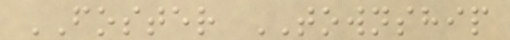FOSTER TOWNSHIP
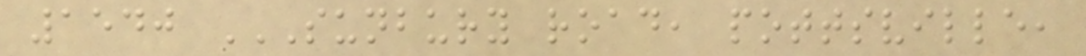1540 SUNBURY ROAD, POTTSVILLE,
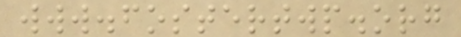www.fostertwp.org
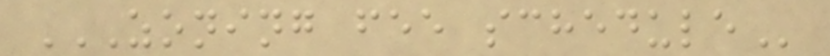ZONING FEE SCHEDULE
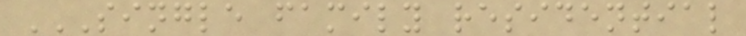SINGLE FAMILY RESIDENTIAL
